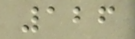126
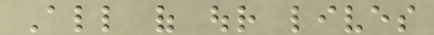All of our lives
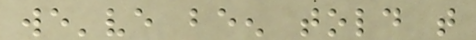we've been told that
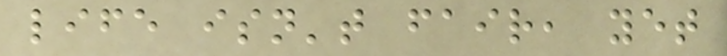life isn't fair, yet
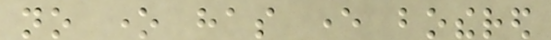no one has ever bothered
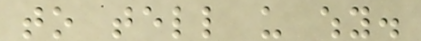to tell us why.
